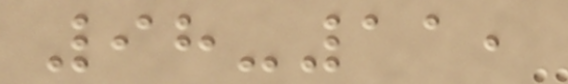98-11,
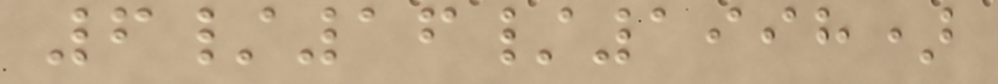6/16/1998)
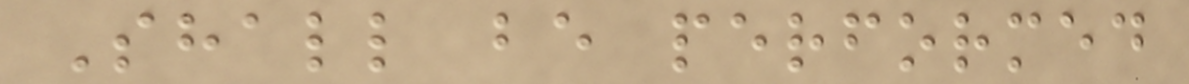Shall be performed
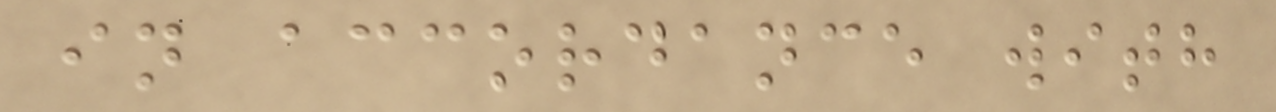in accordance with
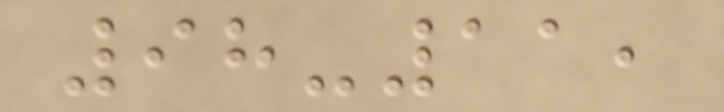98-11,
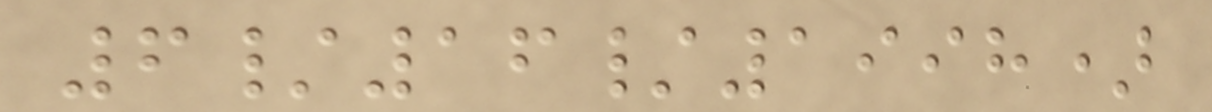6/16/1998)
